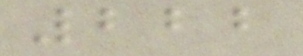222
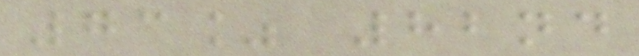73% 82nd
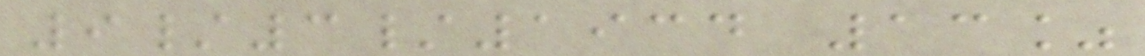9/3/1934 13%
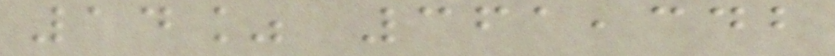14% 361,342
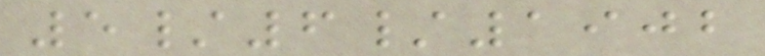5/6/1902
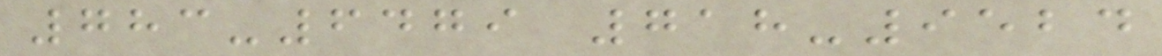783-6479 718-9524
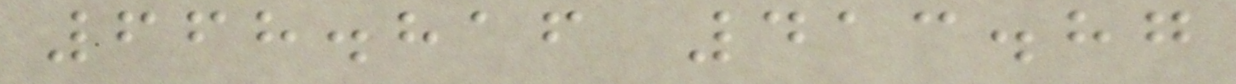668.816 413.87
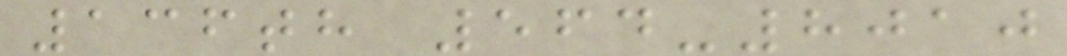136th 564-8010
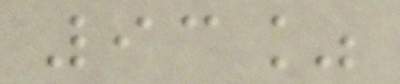93%
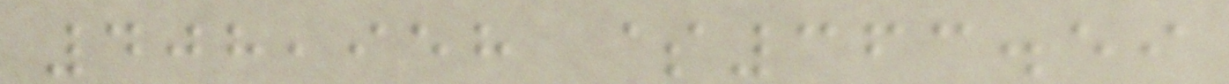408,958 $363.59
